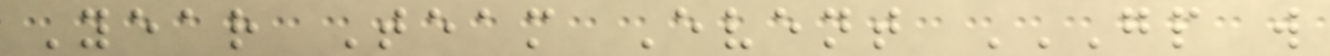Year Team Event GP W
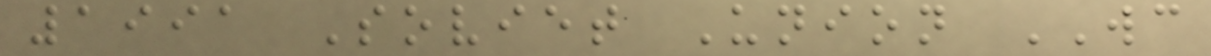1991 Soviet Union WC
